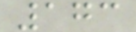173
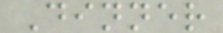Dinner
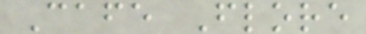Cafe Flore
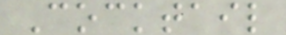Cocktail
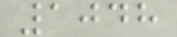1048
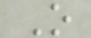O
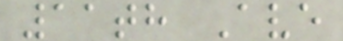11th Ave
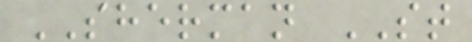SHERMAN ST
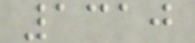1310
